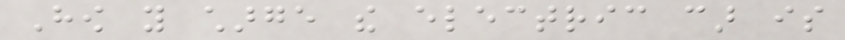How you charge the electric car is
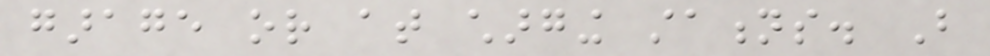garage or at charging stations. But
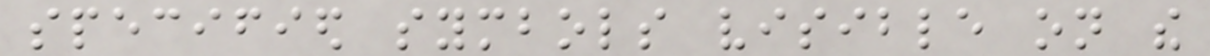specified symbols visible on the
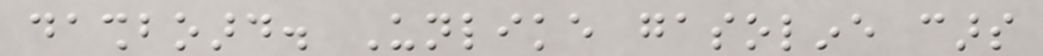dashboard. Unlike gasoline cars
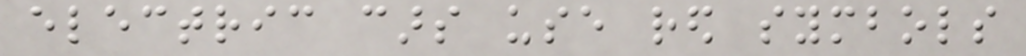electric cars use red symbols
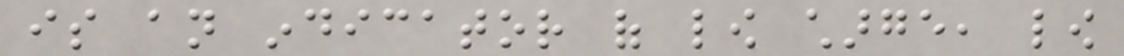is an indicator of low charge, low
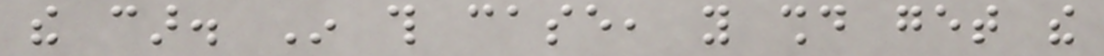the car. In this case, you should get the
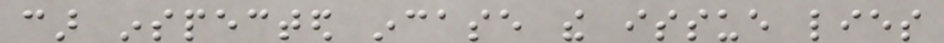car inspected incase the issue lies
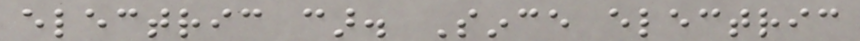electric car. Since electric
